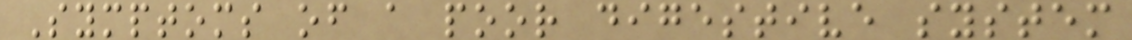Symptoms of a poor digestive system
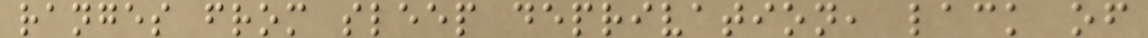ranges from sleep deprivation, lack of
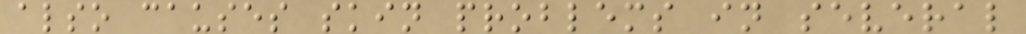also causes skin problems in several
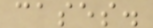cases.
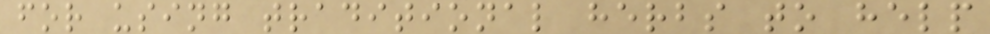for using traditional herbs to help
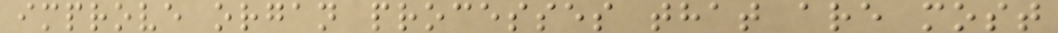improve organ processes that are most
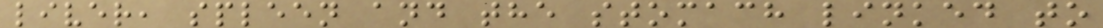liver, spleen and the stomach linked to
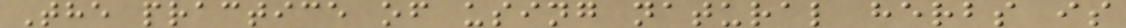The practice of using natural herbs is
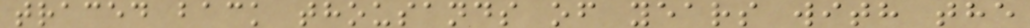traced back thousands of years with the
